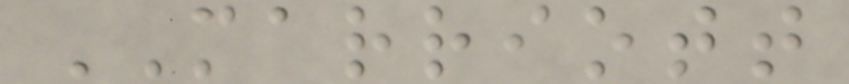MARRIOTT
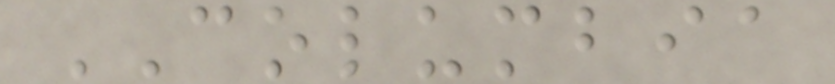COLUMBIA
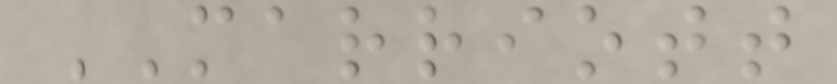MARRIOTT
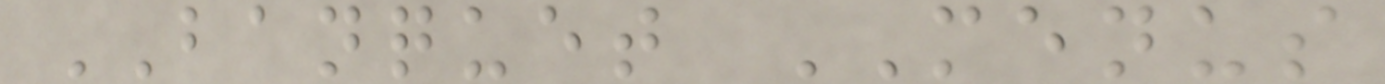BANQUET MENUS
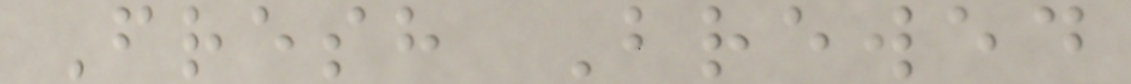Fresh Brewed
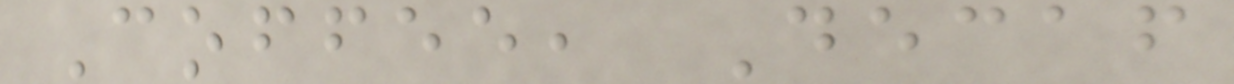Coffee, Decaf
